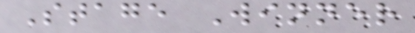Stage Winner
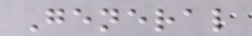General
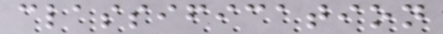classification
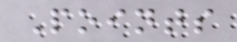Points
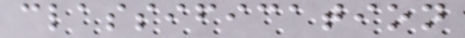classification
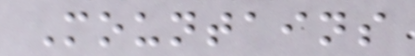Mountains
